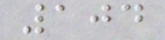104
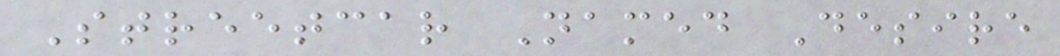Streetcar Named Desire
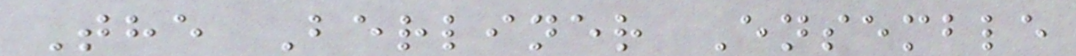The Berliner Ensemble
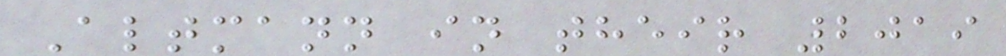Altmann in their 2019
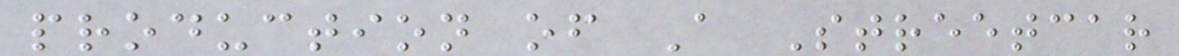production of A Streetcar
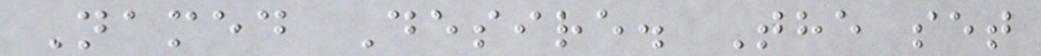Named Desire. The set
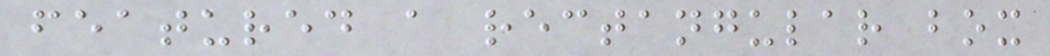featured a rectangular box
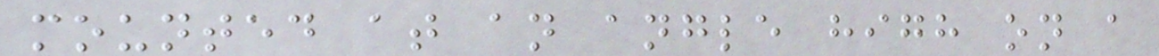mounted at an angle high on a
